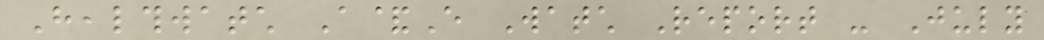Healthwatch A&E Watch Report - July
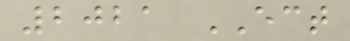2021 ECT
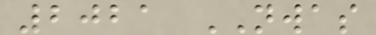2021 NWAS
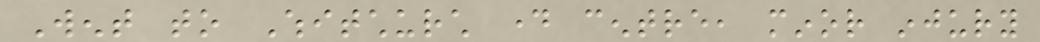Went to Whitchurch day centre, minor injury
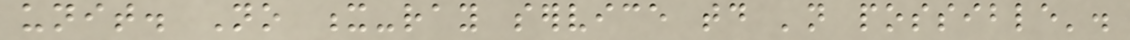unit. No x-ray service today 'not possible'.
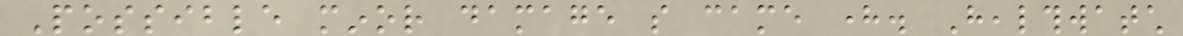Possible minor damage so came here. Healthwatch
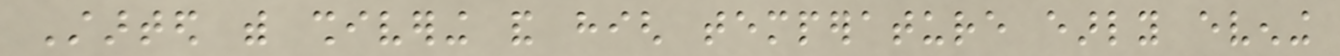Started with shivering and high temperature early evening
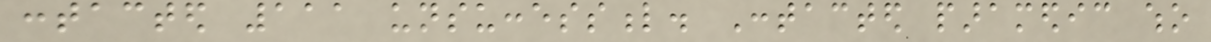contacted 111 unsuccessful. Contacted paramedic who
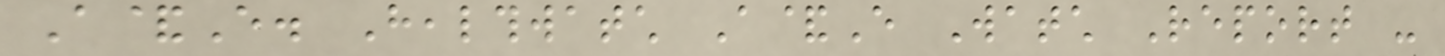A&E. Healthwatch A&E Watch Report -
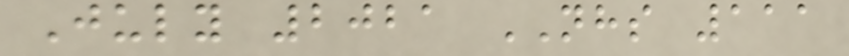July 2021 NHS 111
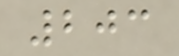203
